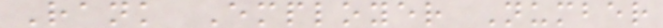Rank Employer Number
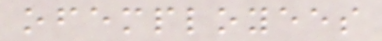ofemployees
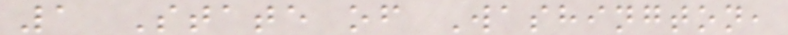1 State of Washington,
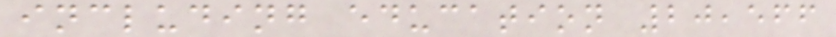including education 20,566
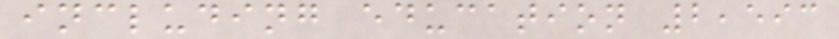including education 2,593
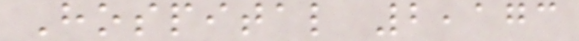Hospital 2,173
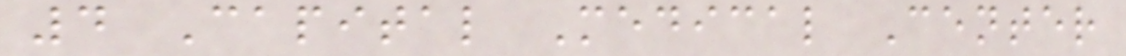4 Capital Medical Center
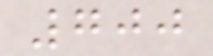700
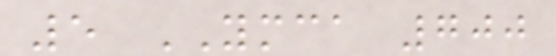5 YMCA 700
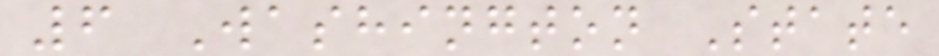6 Washington State
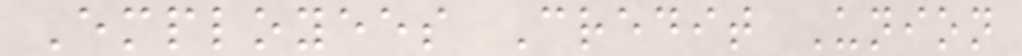Employees Credit Union
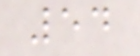54
